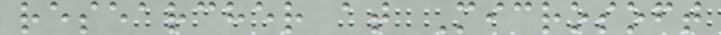researcher at Microsoft
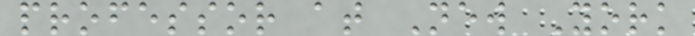professor at New York
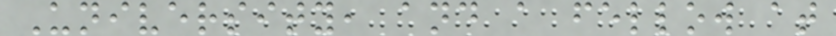University, and a fellow at
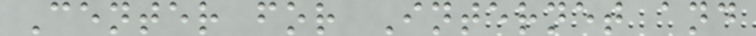Center for Internet and
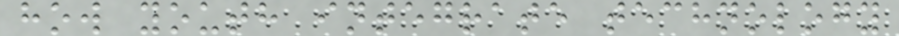how youth integrate technology
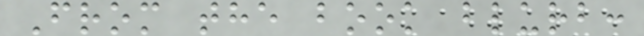From the book blurb:
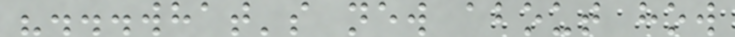"...what's new about how
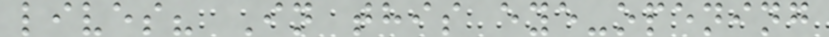lives? In this eye-opening
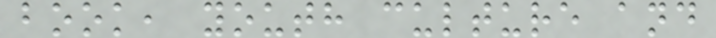book, youth culture and
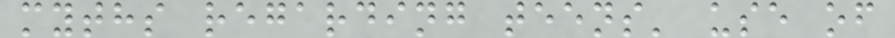myths regarding teens' use of
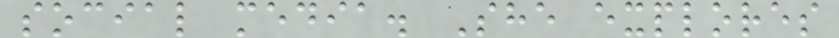social media. She explores
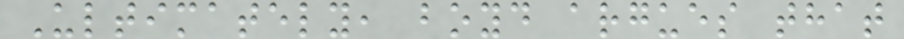Ultimately, boyd argues that
